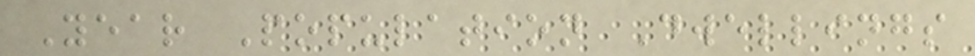Year Population Dwellings
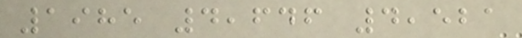1985 4,646 4,521
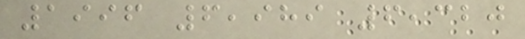1996 6,989 6,320
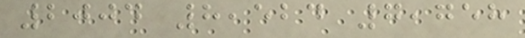2004 8,524 7,758
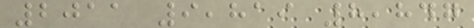2011 9,819 8,847
